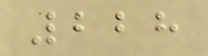228
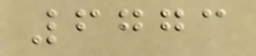6773
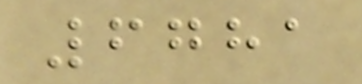6781
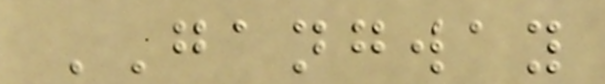GANGWAY
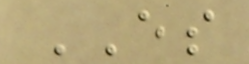ES
